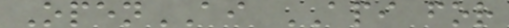OpenAI API for
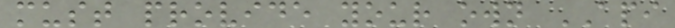must provide your own API
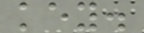key.
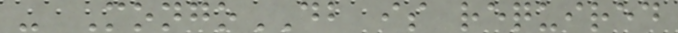- MongoDB is required
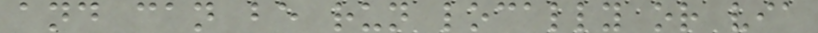and can be run locally or via
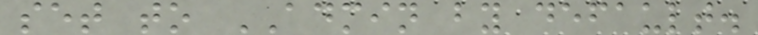set to ADMIN by default.
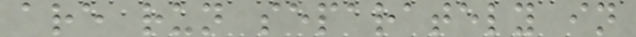are run separately in
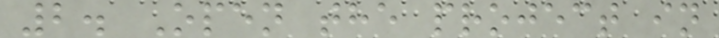2. Open the project in
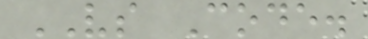VS Code.
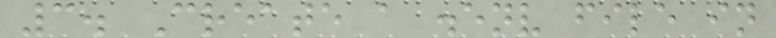3. Create a .env file in
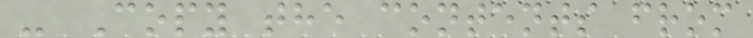- Copy the contents from
